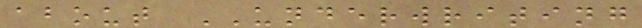about UNDERWRITING
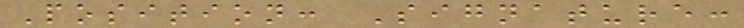Position: Signature:
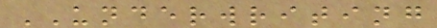UNDERWRITING
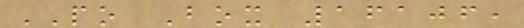PO Box 16106,
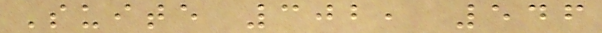Suite 302, 546
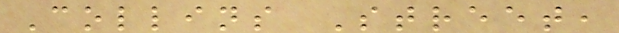Collins Street,
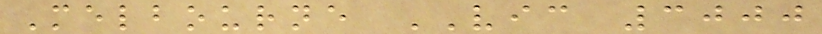Melbourne VIC 3000
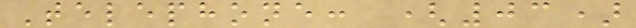Telephone: (03)
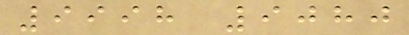9998 9080
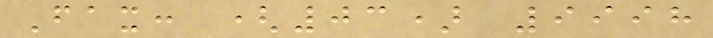Fax: (03) 9998
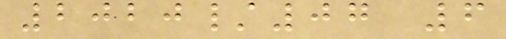2020/07 6
